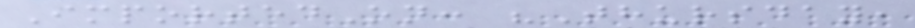ImportedOn: "Thursday,
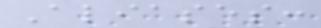Aliases:
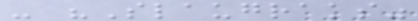- "Slaugraks"
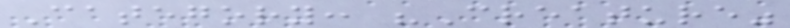Category: "Creature"
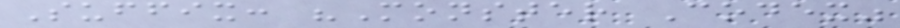Suffix: "Monster Codex"
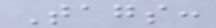Tags:
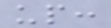up:
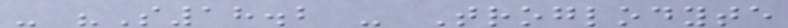- "S18.2 - Troglodyte
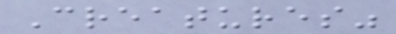Creatures"
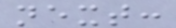next:
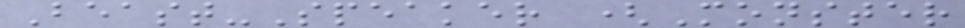Beast-Speaker (Monster
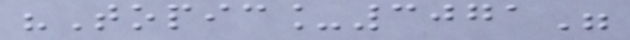"Topic_3071"
